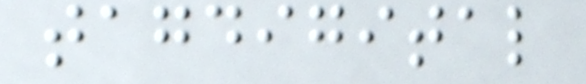tagdigital
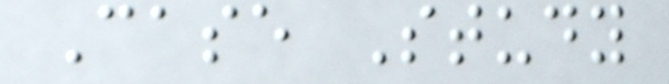Case Study
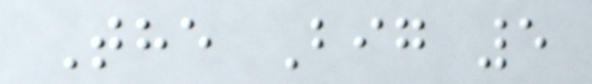The Big 5
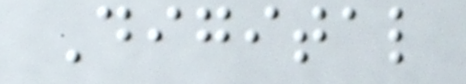Digital
